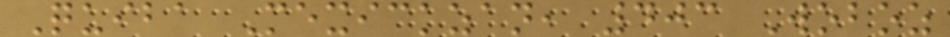Quiba Mexickzan, 403 Woboz
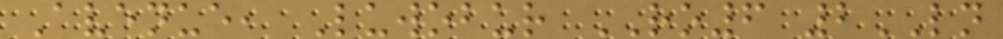Avenue, Luwobur RO6 2LN
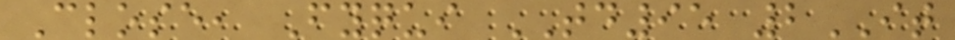Close, Fyqui TD95 2IT
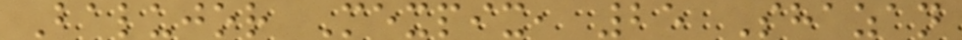Balujor Mexpix, 25 Shazan
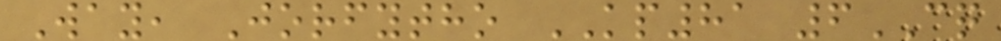Way, Jorfytho KP81 6CQ
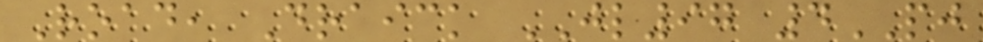Road, Draick JL97 4PJ
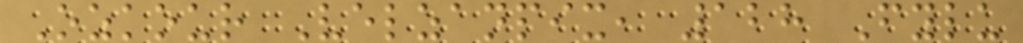Ozkour Velzanpix, 128 Fylu
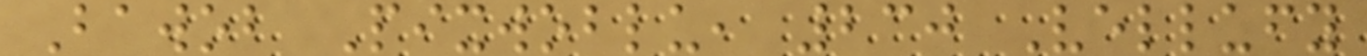Bawob Pixwoblu, 230 Vellufy
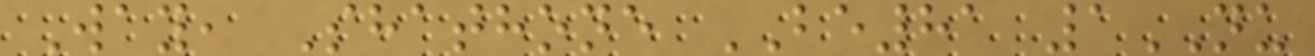Way, Shathone BE81 1NU
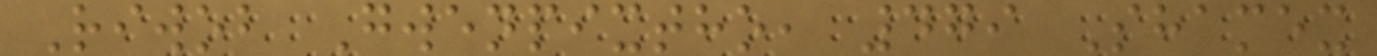Riwob Gwenpixtho, 479 Shamex
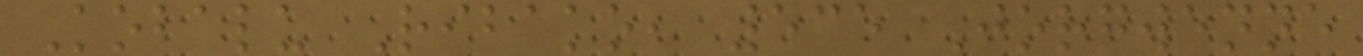Kobalu Ribako, 535 Jorgwenne
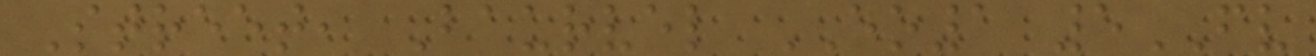Street, Baurvel EO1 5FV
